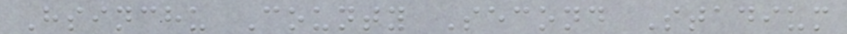Hsinchu County Second Stadium
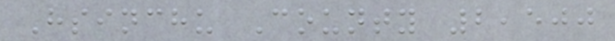Hsinchu County 2,500
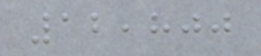12,800
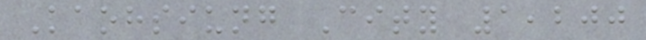Kaohsiung City 1,200
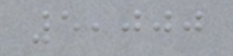5,000
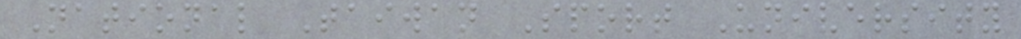National Taiwan Sport University
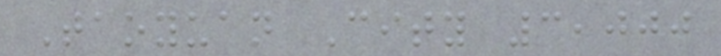Taoyuan City 3,000
